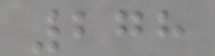278
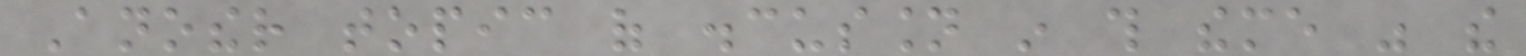Another topic of discussion in this theme was the
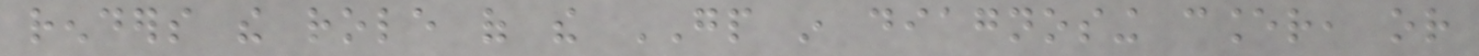renders the role of the GP in diagnosing cancer, or
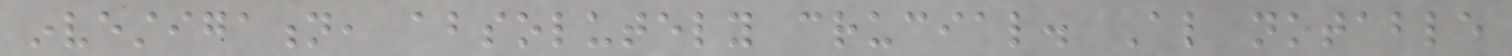investigation, absolutely crucial. Also notable
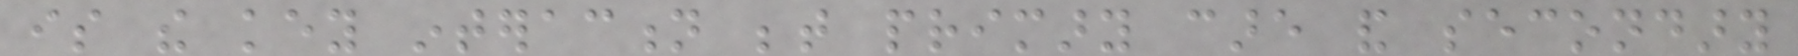is the key interaction between primary care and secondary
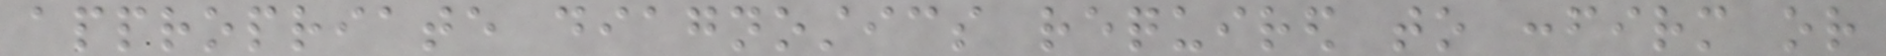appropriate diagnostics required to confirm or
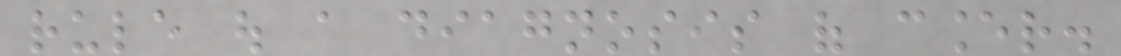rule out a diagnosis of cancer.
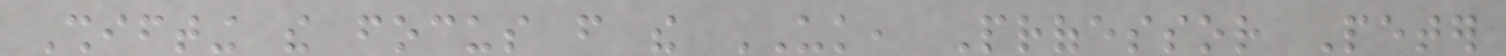Shifting the focus from the UK, Professor Peter
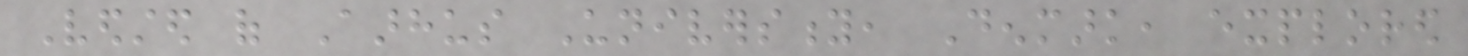Vedsted of Aarhus University, Denmark, explored
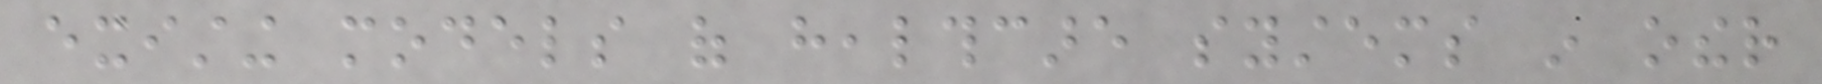existing models of healthcare systems in other
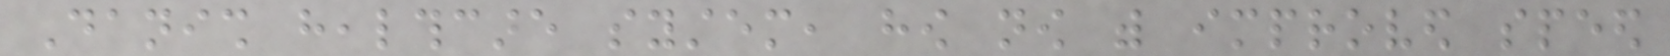Danish healthcare system, how now with improved speed
